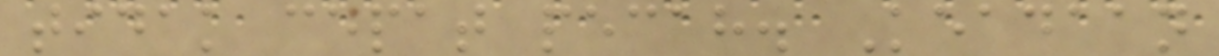tidak cepat pecah. Keadaan
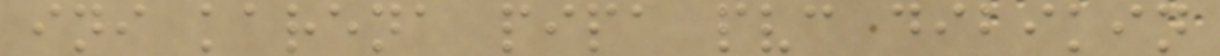ini karena pipa pvc dibikin
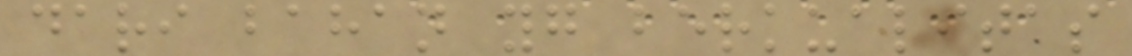dari bahan yg berkualitas
